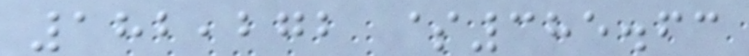182,272 $385.63
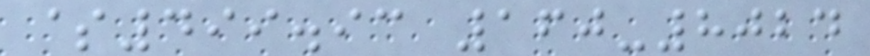$499.93 160-8024
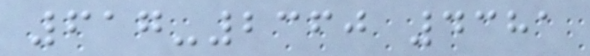617-2360 4381
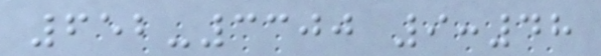652-3300 9:48
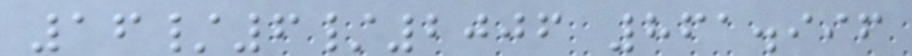16/6/2006 861.996
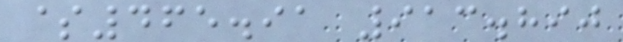$465.91 913.890
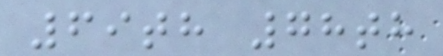69th 78th
